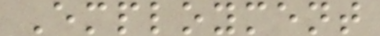Employment
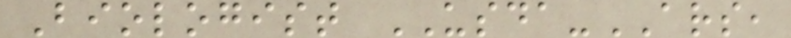Biologist USDA-ARS,
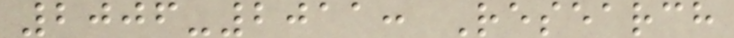2006-2011: Research
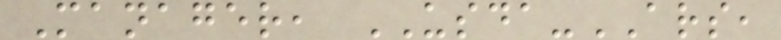Manager, USDA-ARS,
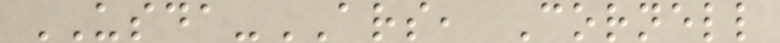USDA-ARS, Cornell
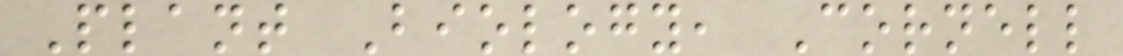Plant Biology, Cornell
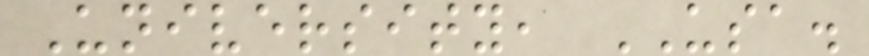University, USA.
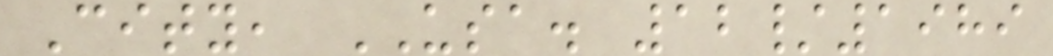City, USA. 12/1989
